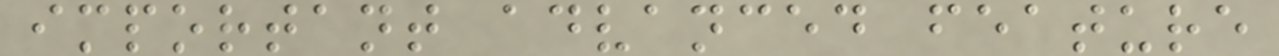important advanced feature
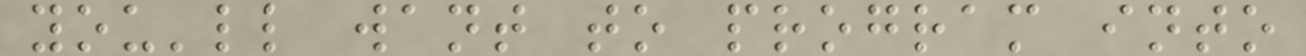you'll want to program into
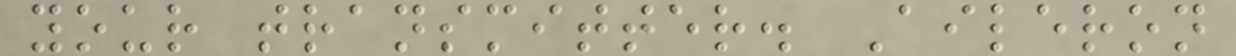your transmitter. Aileron
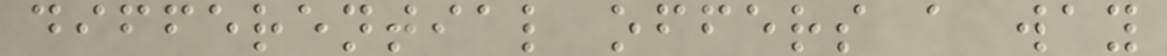differential offers a way
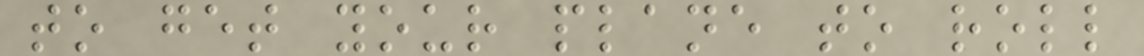to get your plane to roll
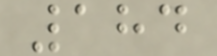184
